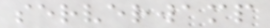serverwamp
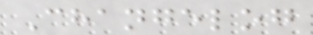Changelog
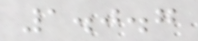1.0.7
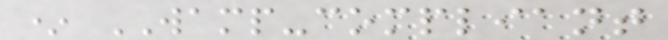* WAMP-compliant
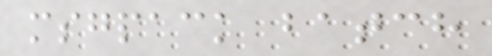msgpack batch
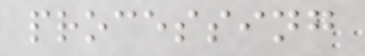processing
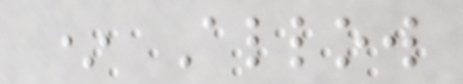* Allow
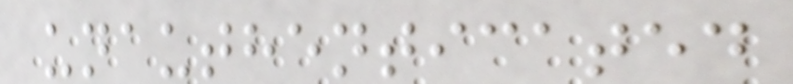unauthenticated
